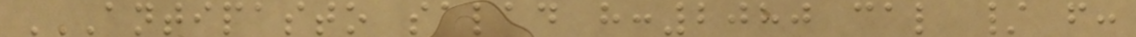ANTIPASTO SALAD H:2080 CAL / F:
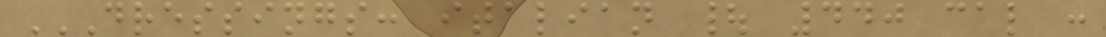DRESSINGS: ITALIAN | 440 CAL :
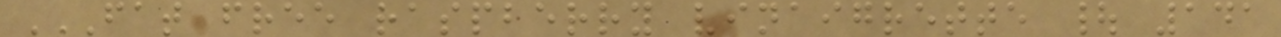FAT FREE RASPBERRY VINAIGRETTE | 141
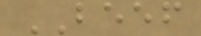BEEF
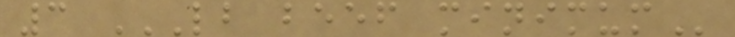3 LB BEEF MINIMUM
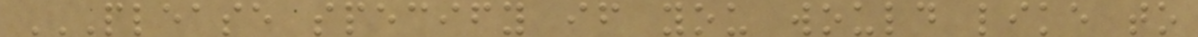PLEASE SPECIFY IF YOU WOULD LIKE TO
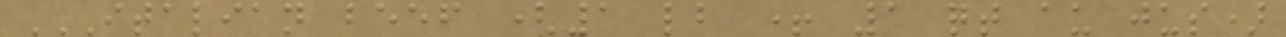ITALIAN BEEF (1 LB + 1 QT AU JUS)
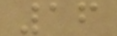16
